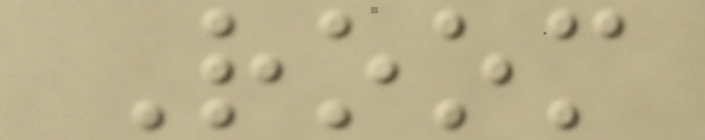Room
